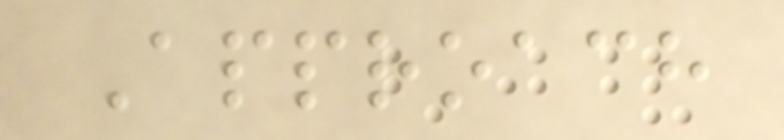Approach
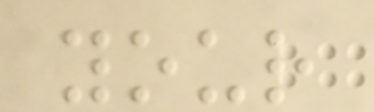your
